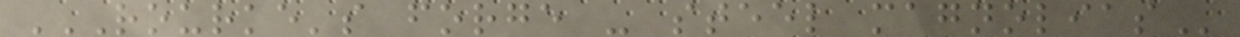ROURKE'S FORGE - STEEL MAGNOLIAS
